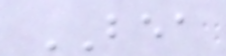BEA
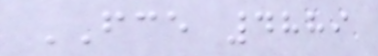FCE 4889
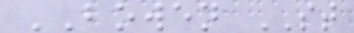BOWEN ST
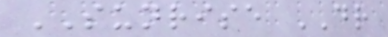SUNRISE DR
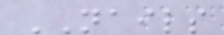NAILS
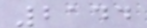2144
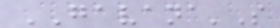GAVANA'S
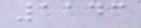1143
